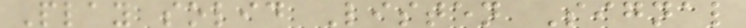Play solid Listen Signal
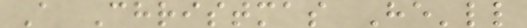A Christmas He'll
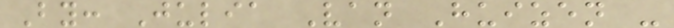By: Julia Van Huizen -
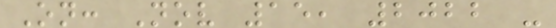On: Nov 15, 2022 -
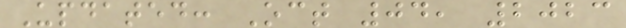Updated: Oct 04, 2023
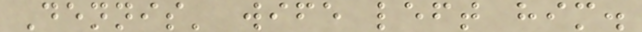Dennis' wife left him.
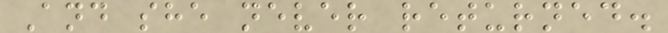And she never returned.
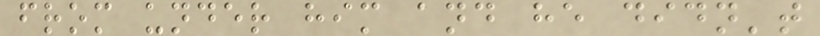from under him and he didn't
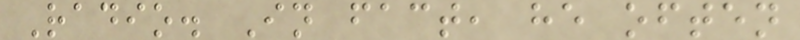Radio. In fact, he often
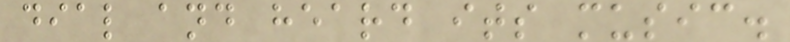dial and heard its music.
